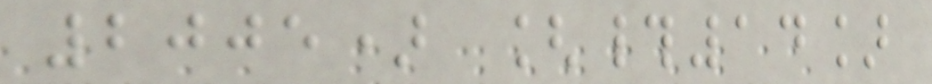2005) [#14]
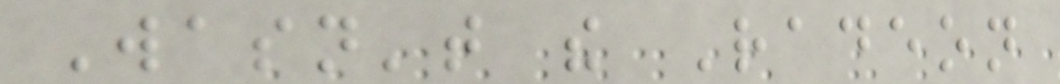Wasn't the Radeon
